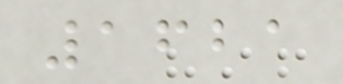1621
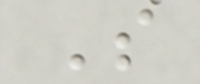S
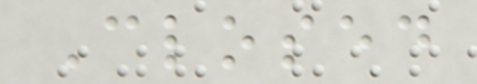Closed
